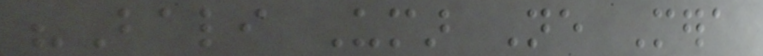"Bali Umar Ne Mera
